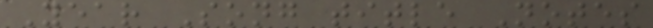Year Song title Notes
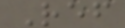Ref
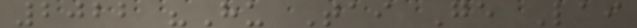2022 "Hu Tai Ge Lai
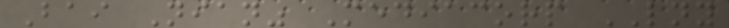Bai Nian" Mediacorp LNY
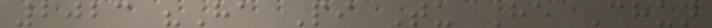2023 "Ha Pi Tu He Chun
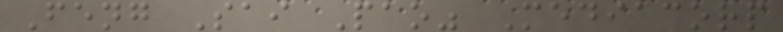Feng Sai Pao" Mediacorp
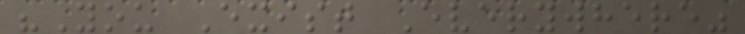"You Exist Everywhere"
